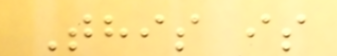This is
